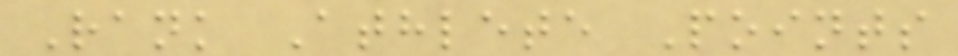Rank Athlete Points
